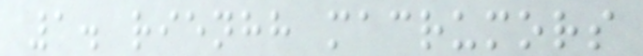1. rienhh macrumors
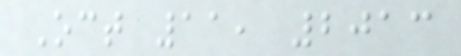Oct 11, 2013
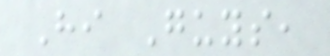Hi Guys,
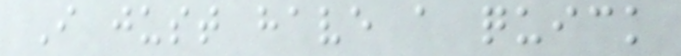I just have a quick
